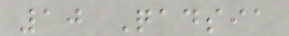10 Qadsia
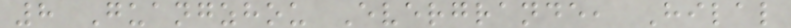8 Guangzhou Evergrande, Hilal
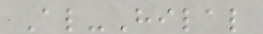Al-Hilal
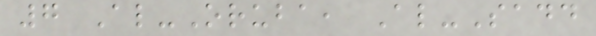7 Al-Oruba, Al-Sadd
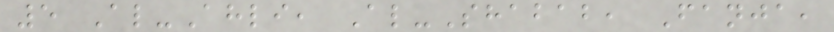5 Al-Ahli, Al-Shabab, Fanja,
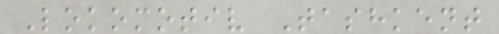Lokomotiv Tashkent
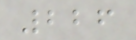226
